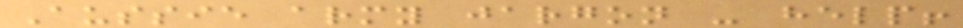Aussie army jargon - help!
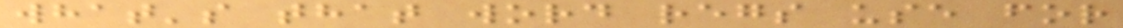what's that word regs use for
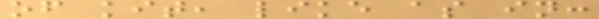of kit, like as in:
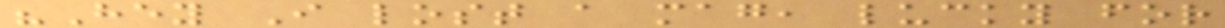"Hey I lost a mag, lucky for
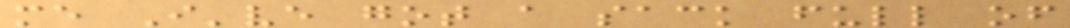me I've got a sack full of
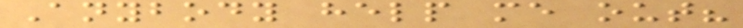Anybody help me out?
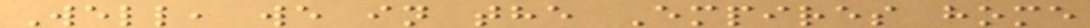Well, we in the Empires home
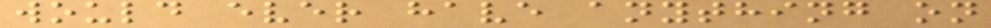would ever have anything on
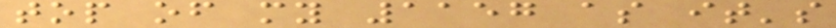top of my 1157 as it's
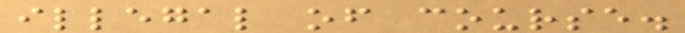illegal of course.
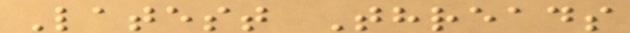Latest Threads
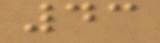43
